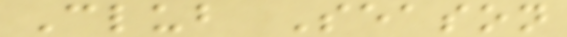Club Season
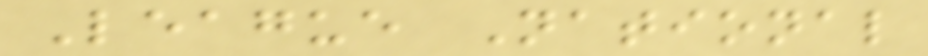League National
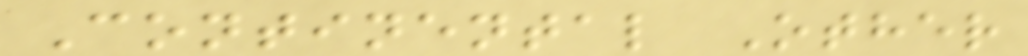Continental Other
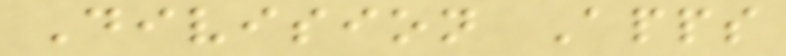Division Apps
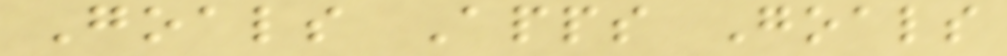Goals Apps Goals
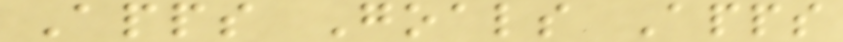Apps Goals Apps
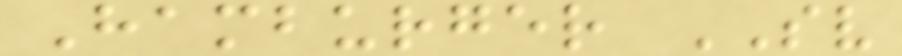Hamburger SV
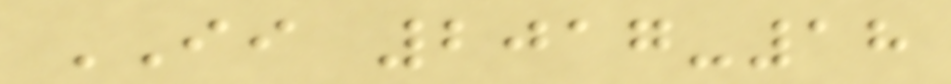II 2017-18
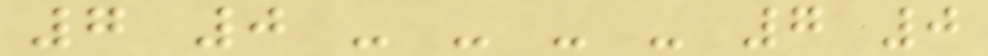7 0 - - - - 7 0
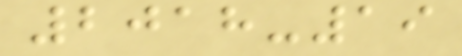2018-19
